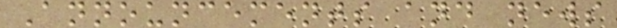Announcements and news
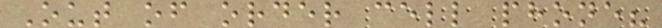Out of order cell phone?
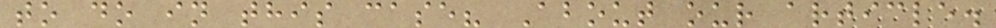to do in this case? About our article.
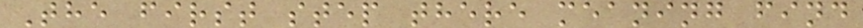The first step there meaning find
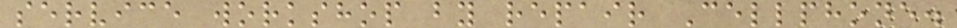service workshop by repair Cellphone.
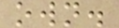own.
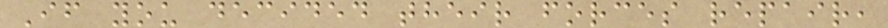If you decided their forces repair,
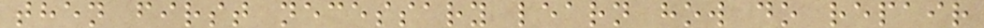then first necessary learn how do repair
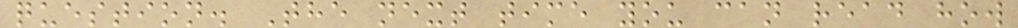question. The next time you can read how
